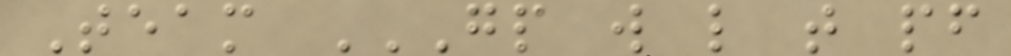Team GP W L T PF
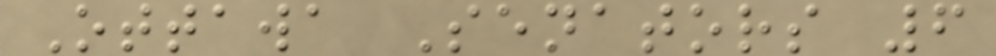Ottawa Senators 6
